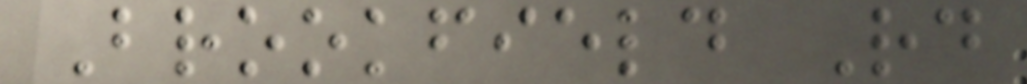Brookfield Rd
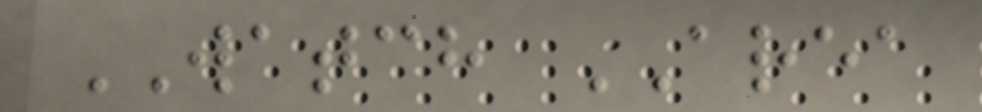WATCH AREA
